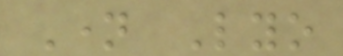Name Lyo
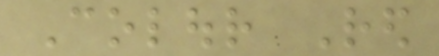Colour Red
